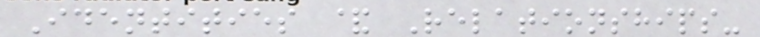Identities & Relationships-
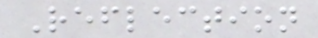Reflection
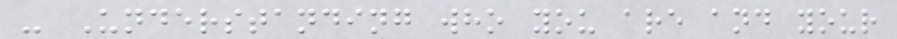- Understanding who you are and your
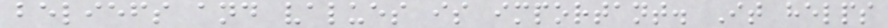beliefs and values is important. It helps
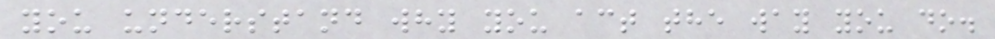you understand why you act the way you do.
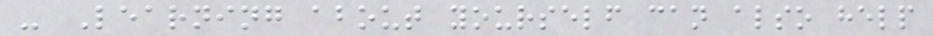- Learning about yourself can also help
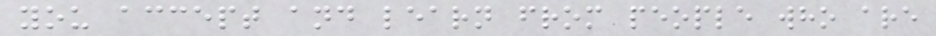you accept and learn from people who are
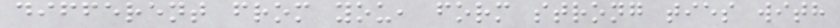different from you, form strong ties with
